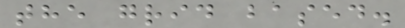the grid based.
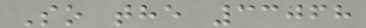So the 33068
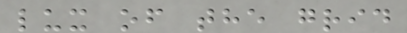lux of the grid
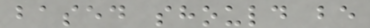based should be
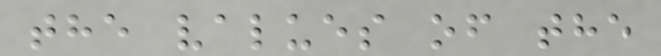the values of the
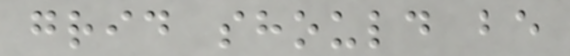grid should be
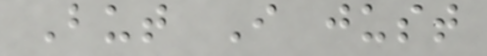But I just
